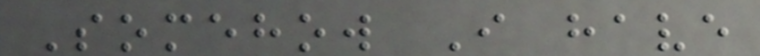Somehow I have
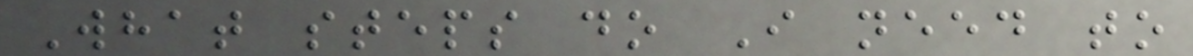What steps do I need to
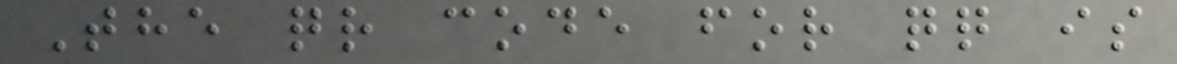The qr code for qq is
